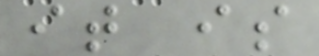it is
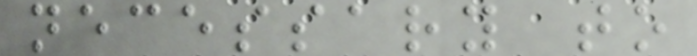necessary to
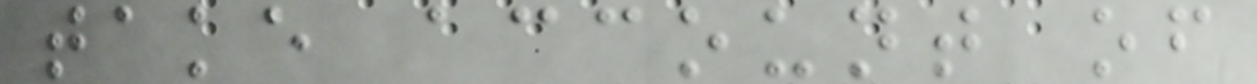take account of
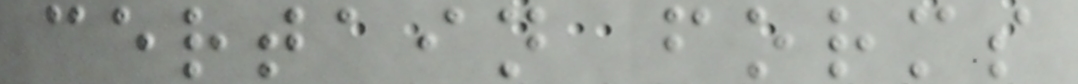certain forms
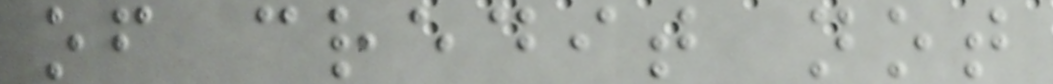of credit not
